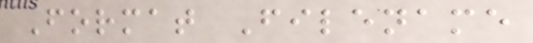Format Filename
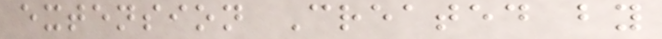extension Created by
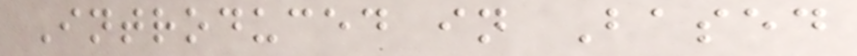Introduced in Based
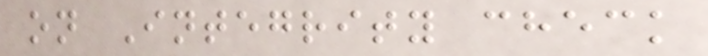on Integrity check
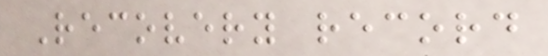Recovery record
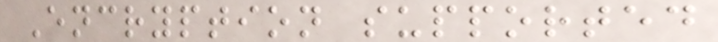Encryption supported
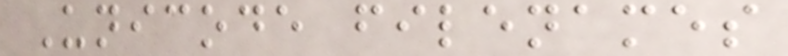Unicode filenames
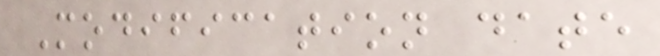Modification date
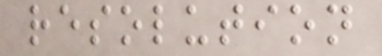resolution
